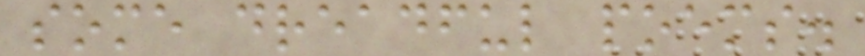some dreadful poems.
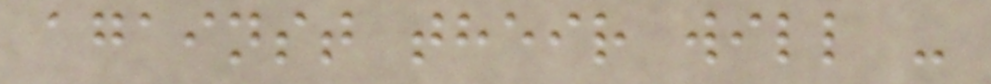against their will -
